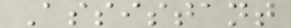Assistant
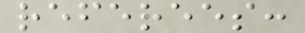referees:
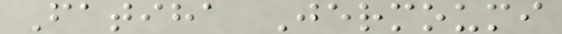Fatiha Jermoumi
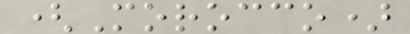(Morocco)
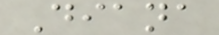Diana
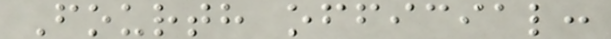Fourth official:
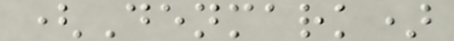(Denmark)
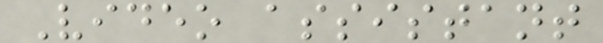Video assistant
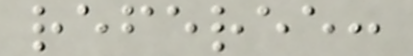referee:
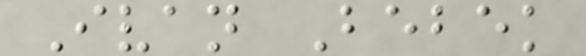Ivan Bebek
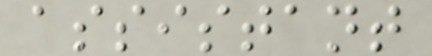assistant
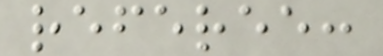referee:
